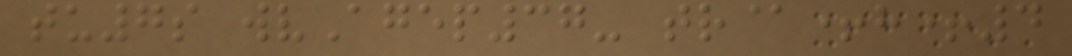tu7s wvAgep37- tr@+h+4
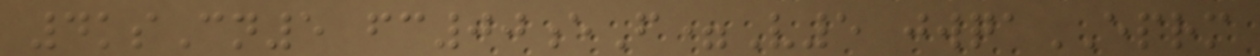4ksCn5 fc00eF=V5 jwqaEPRM
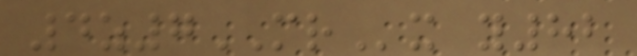4z7MRx y82
